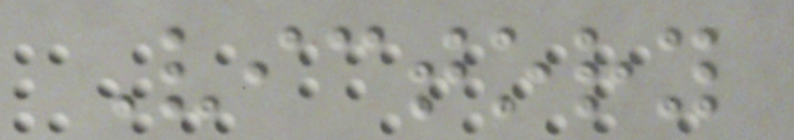Victory
